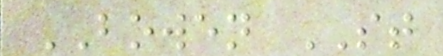BOWEN ST
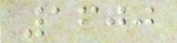1600
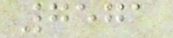7571
